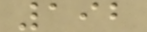192
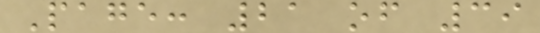Page: 21 of 39
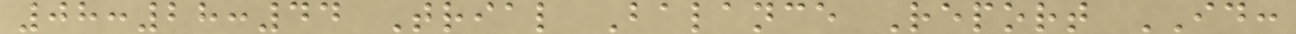08:28:44 Trial Balance Report ID:
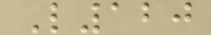L120
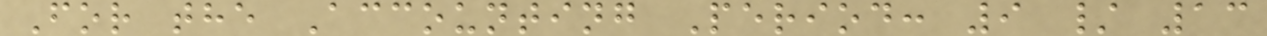For the Accounting Period: 9 / 13
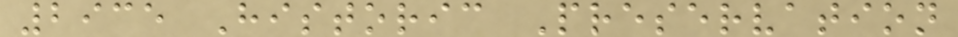2935 Historic Preservation
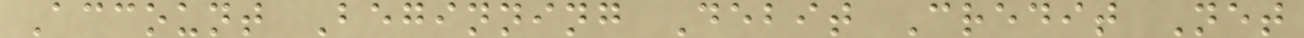Account Beginning Debit Credit Net
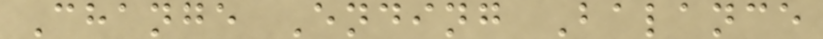Change Ending Balance
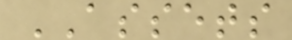ASSETS
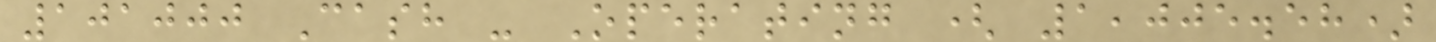101000 Cash - Operating ( 1,005.58)
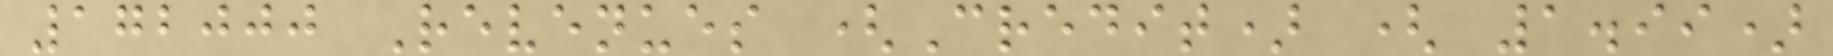172000 Revenues (Credit) ( 1.99)
